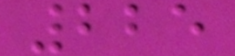225
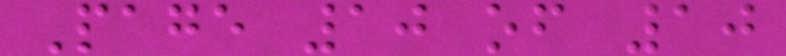Page 10 of 10
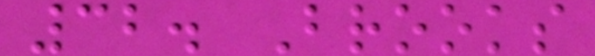32. Brooks
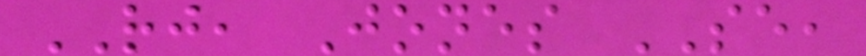RJ, Jones SE,
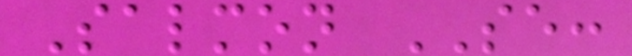Salmon SE:
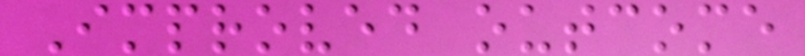Improved outcome
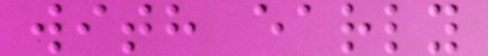with early
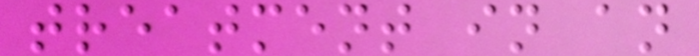treatment in an
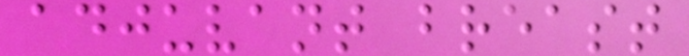adjuvant breast
